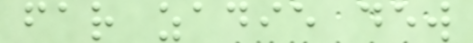far zadie dew
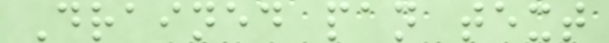Drained pan text
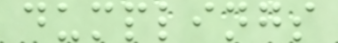dumplings
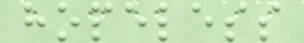hopeless
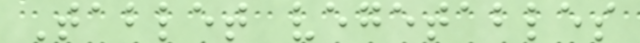Tablet vegetables
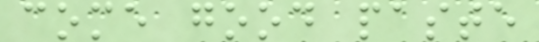come good paste
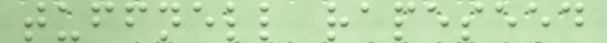tuffnell rapeseed
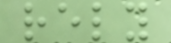rely
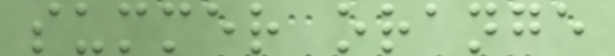summer orange
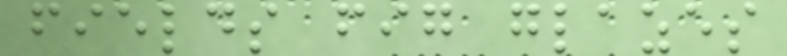fields fig glazes
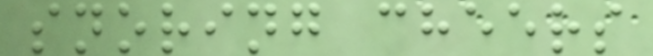snoring cheers
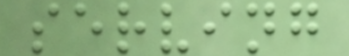serving
